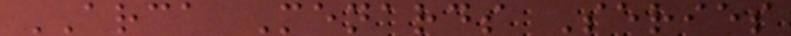ARCA Menards Series
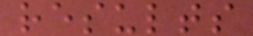results
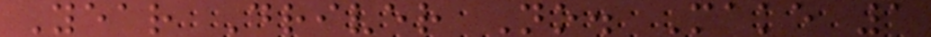Year Driver No. Make 1
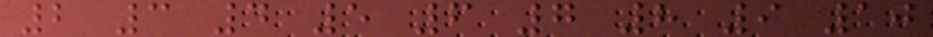2 3 4 5 6 7 8 9 10
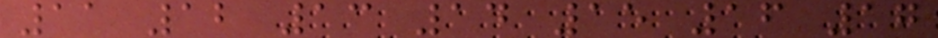11 12 13 14 15 16 17
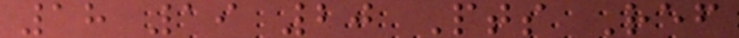18 19 20 Pts Ref
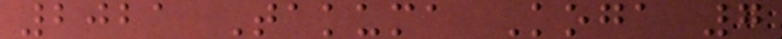2021 Takuma Koga 7
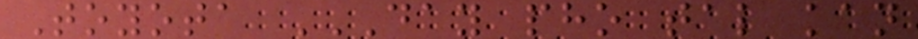Toyota DAY PHO TAL KAN
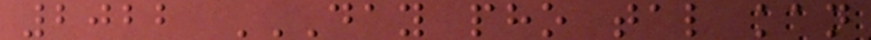2022 DAY PHO TAL KAN
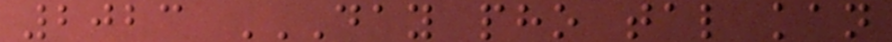2023 DAY PHO TAL KAN
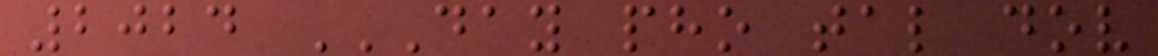2024 DAY PHO TAL DOV
